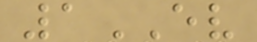1EV
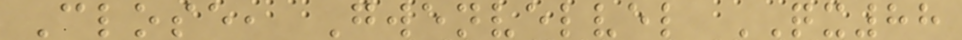Close, Gwenvelvel QX88
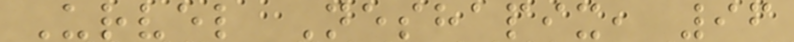Urvel Neshapix, 96
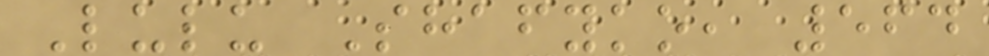Lulu Shafyko, 564
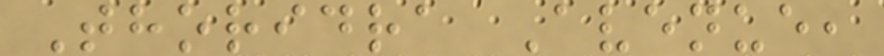Thoridra Avenue,
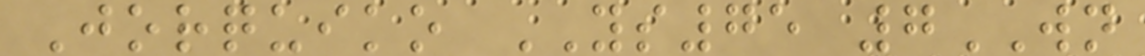Jorquiko YS75 7WN
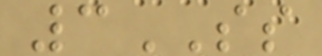3SS
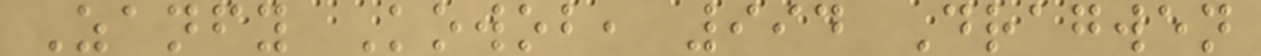Zanfy Kowob, 994 Dragwen
